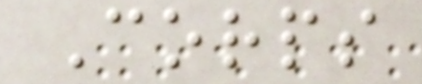Corps
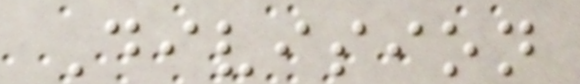Division
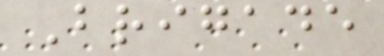Brigade
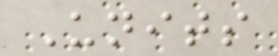Units
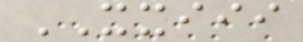XXIII
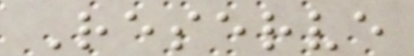Reserve
